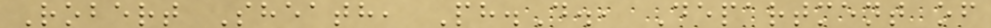Robert Sheath, Ph.D., Department of
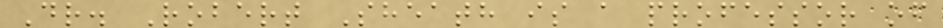Dr. Robert Sheath is a professor of
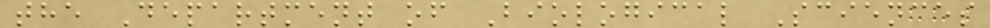the Department of Biological Sciences
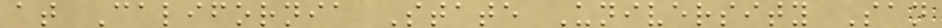at California State University San
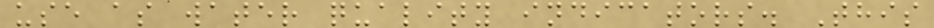use as water quality indicators. This
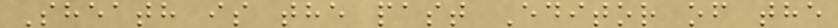Sheath is the past Editor of the
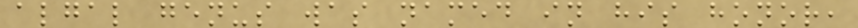algal genus was named in his honor,
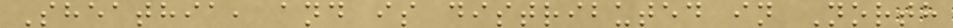Sheathia, and is distributed in North
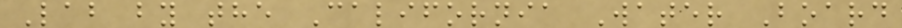Lab by the California Water Board
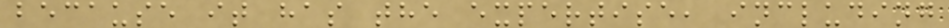because it has the expertise, including
